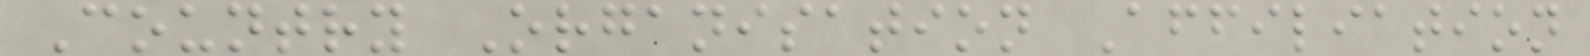Country Organisation Affiliation
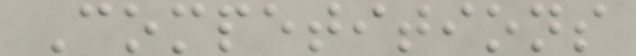Competitions
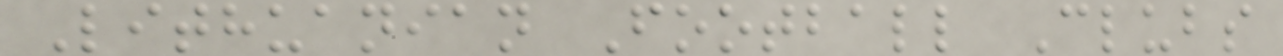Lithuanian Football Clubs
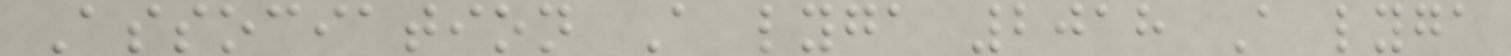Association A lyga 2018 A lyga
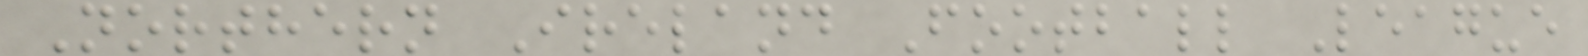Northern Ireland Football League
